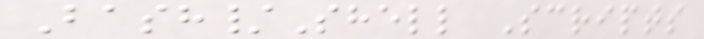Bash/Shell Scripts
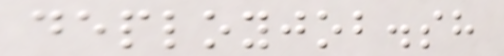deployjob.sh
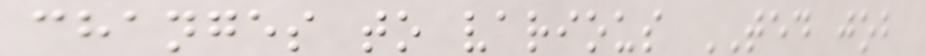changes to various TED job
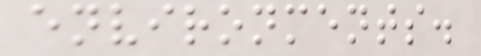environments.
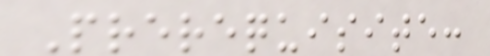Prerequisite:
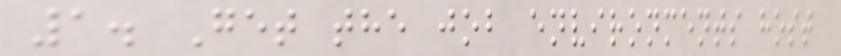1. Get the job environments host
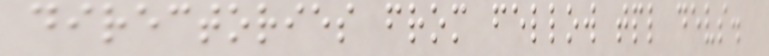directories from fellow tpl devs.
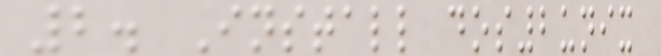2. Install dos2unix
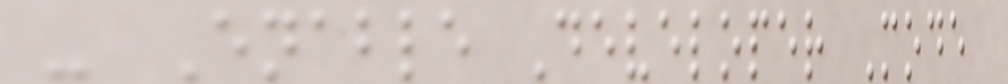- Enable Developer Mode
